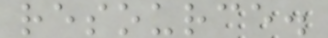resource.
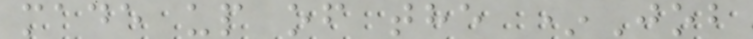made up of the *Job
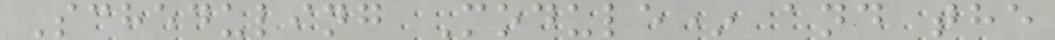Scheduling Module* and the
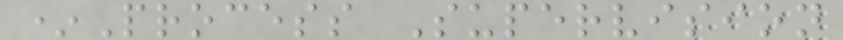*Process Supervision
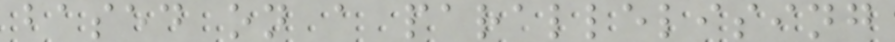based on a parallelising
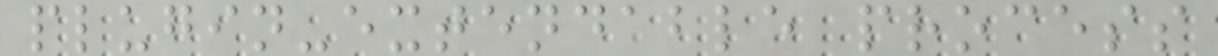plugin-extendable process
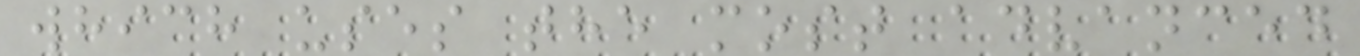which uses the most advanced
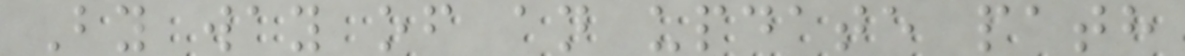By way of an update path
